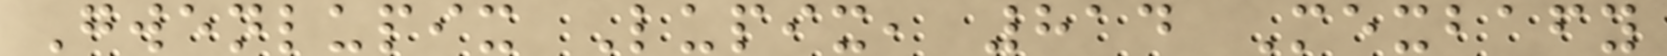Gwenlupix Lupix, 814 Mexbafy
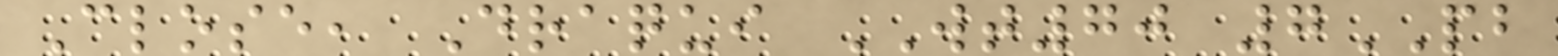Close, Draqui WT70 7PB
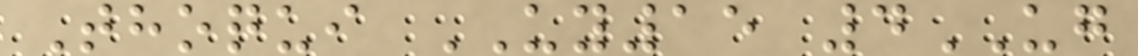Thoqui UY15 4UG
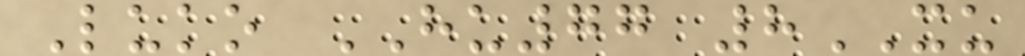Luko HU77 8XU
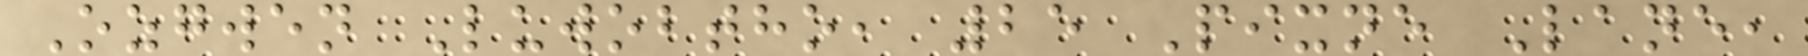Ozgwen Luwobtho, 25 Pixne Lane,
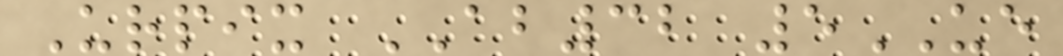Urpix AB32 5UE
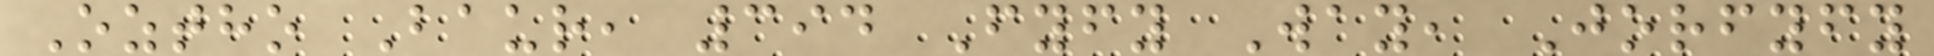Oztho Baur, 394 Fyfy Way, Jorfyfy
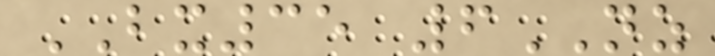BX35 6NZ
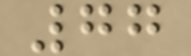77
